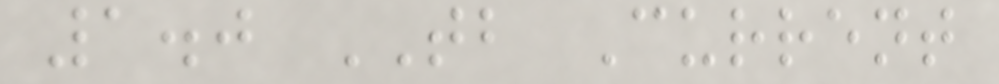1.0 TB Current
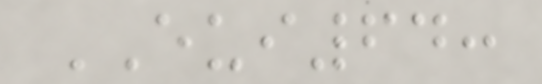EUI64:
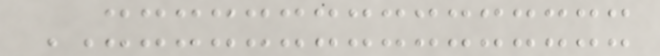XXXXXXXXXXXXXXXX
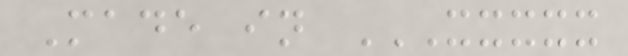Made in XXXXX
